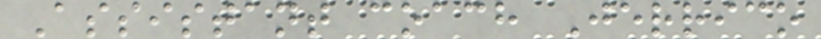Assistant coach Jerrico
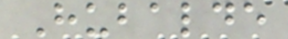Hubalde
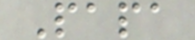Papa
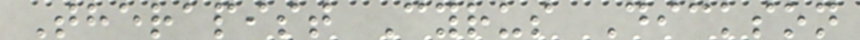Therapist Cyrus Dickson
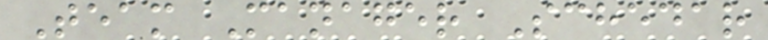Team Manager Schedar
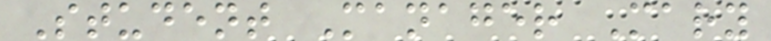Student Manager Mary
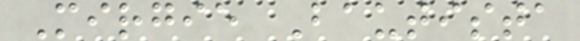Mirgie Bautista
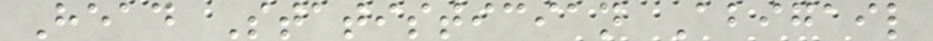Head Statistician Abigail
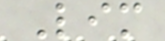Lim
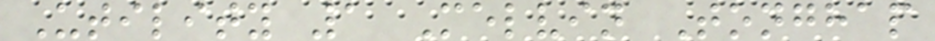Utility 1 Melvin Tonghap
